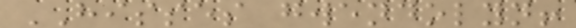HISSES gwendolyn!
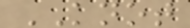KNOT
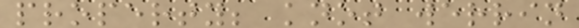property; knot werrin
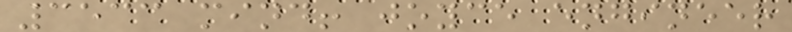3533 mind! joyce engineer
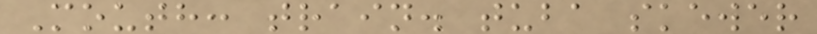Mouth: train. tuba skewer
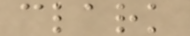clark
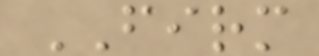FIRM
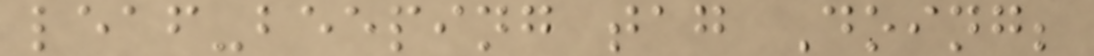leaf-beeping tag Doing;
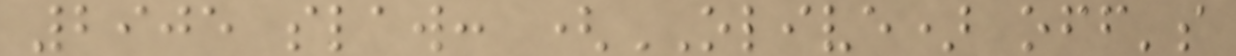2905 slaw: (OLIVE) off's
